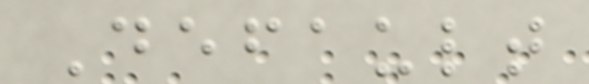Default
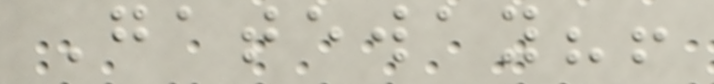Gateway?!
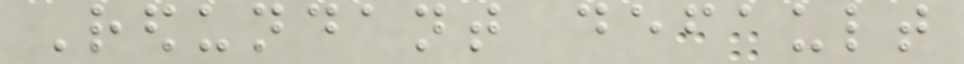Redundant default
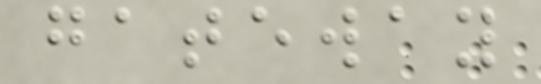gateway
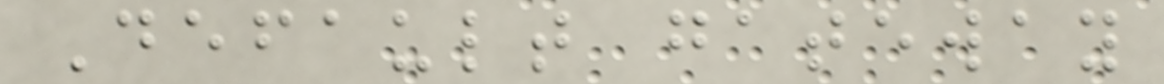Default gateway
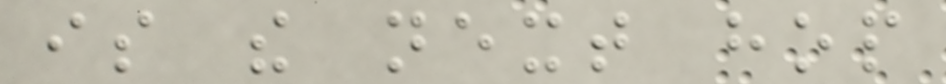is the next hop
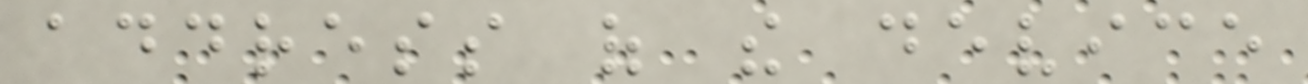address of the device
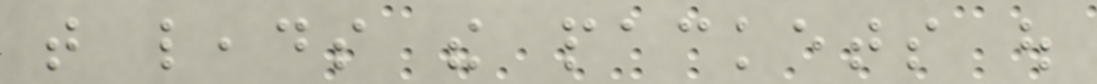that leads the packets out
